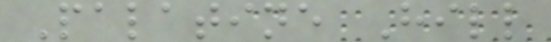Palatine Hill
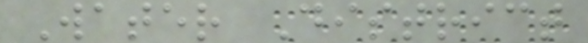Water District
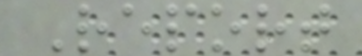Report
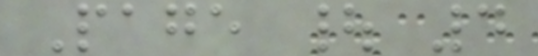Page | 4
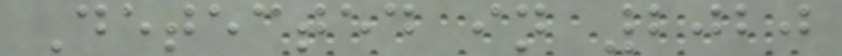Detected in 2020
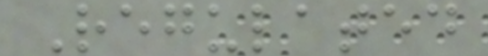Regulated
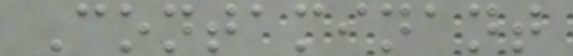Contaminant
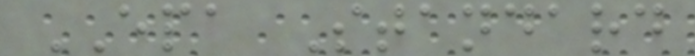EPA Standard
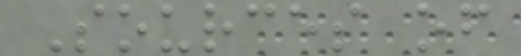Sources of
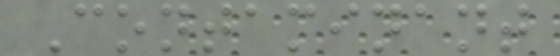Contaminant
